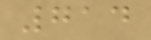714
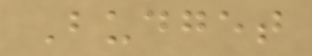Budget
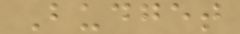Budget
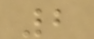2
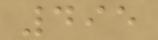495
